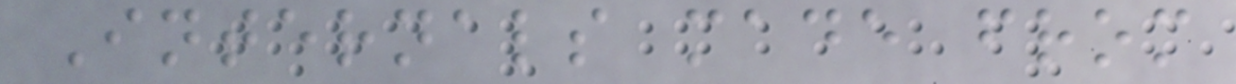Internals made from
